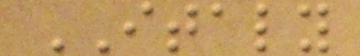ITALY
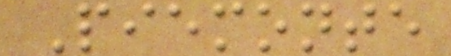Piemonte
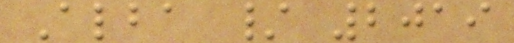Alba / 2019
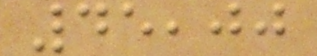45,00
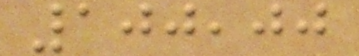100,00
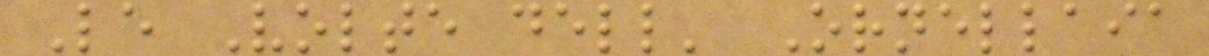Le Volte dell' Ornellaia
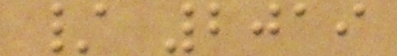/ 2019
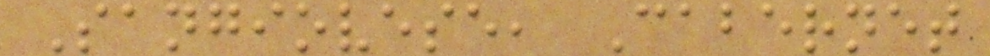Sangiovese, Cabernet
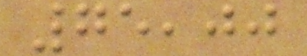75,00
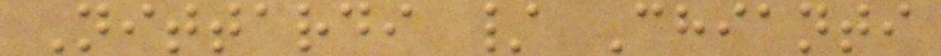Nittardi / Chianti
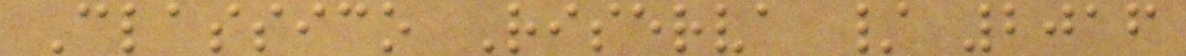Classico Riserva / 2016
